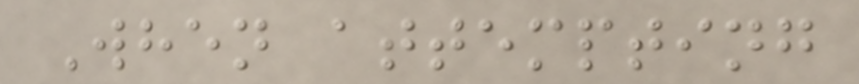When attempting
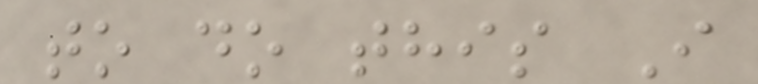to do this I
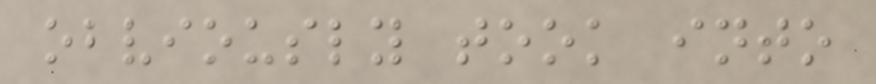obviously took into
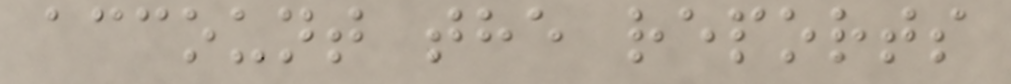account the reports
